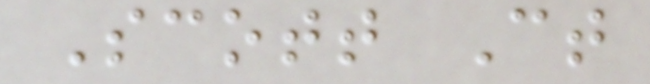Scott Ct
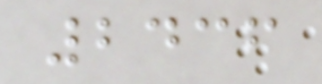2436
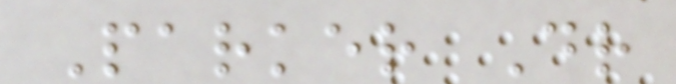Parker Dr
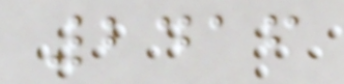2416
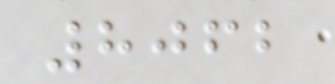8062
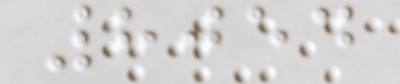8054
